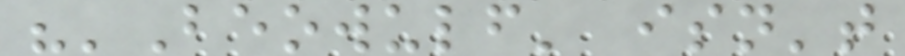"'Beowulf' isn't
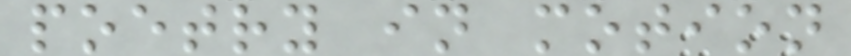poetry in motion
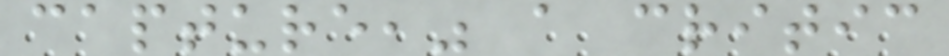capture," a critic
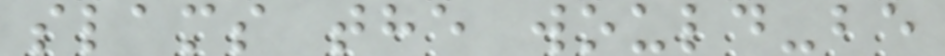slams the would-be
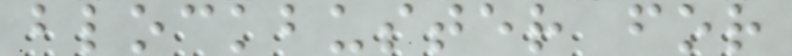blockbuster for
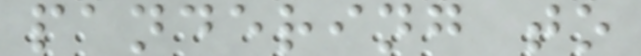pandering to
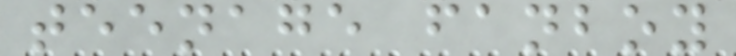teenage fanboy
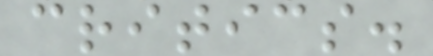critics.
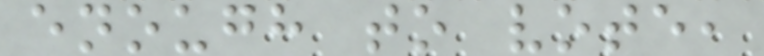enough to vote,
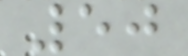50
